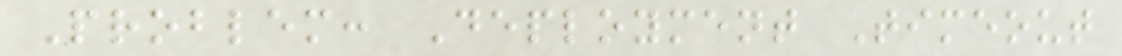Problem: Deployment Timeout
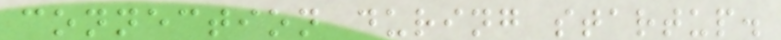connection during startup.
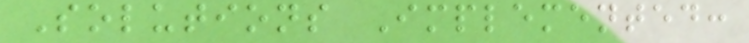Solutions Implemented:
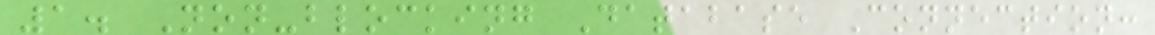1. Non-blocking Database Connection:
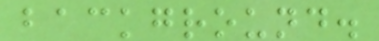background.
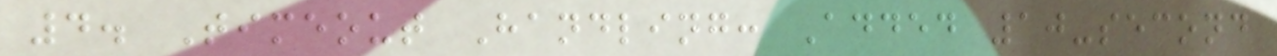4. Timeout Handling: Added 10-second
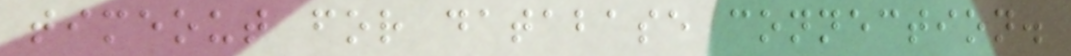timeout for database connection.
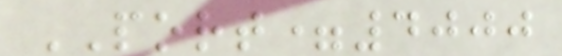PORT=4000
